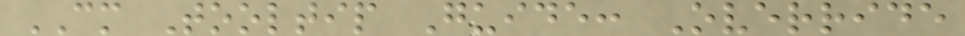CM Tooltip Guide: Override
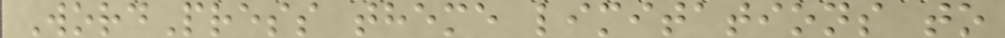WordPress theme limitations to
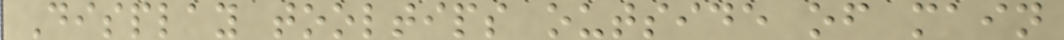Display tooltips outside of main
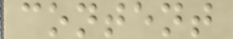content
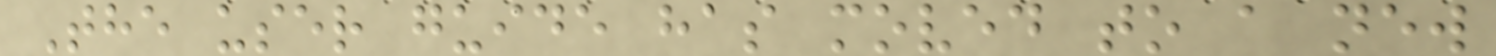The user guide has moved to a new
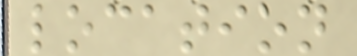location
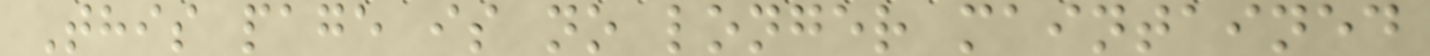This page is no longer maintained
